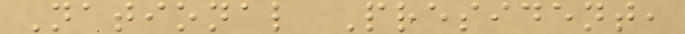National President,
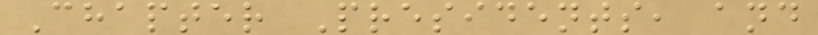Chapter Presidents, and
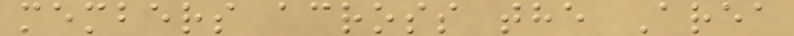members across the Area
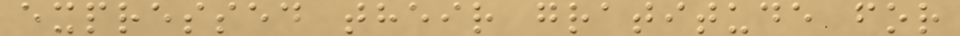expressed their gratitude for
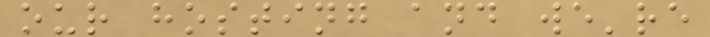our hosting and we're
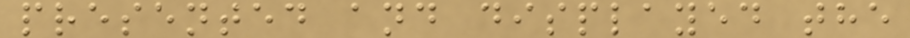presented and displayed the
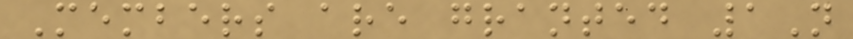Members are granted 1N
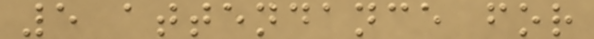5 attendance for
